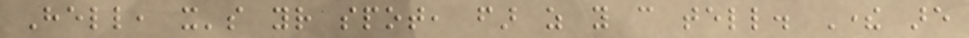Hell, it's your spot, far as you can tell. There are
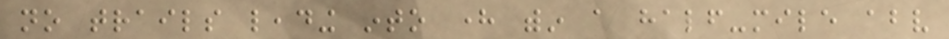no trails leading into here within a half-mile above
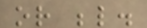or below.
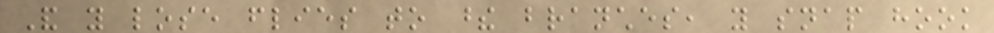And you lose flies to these branches, you snap hook
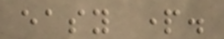easy part.
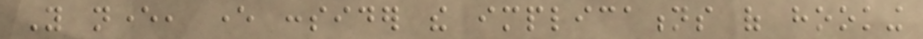You never, ever consider the implications of hooking
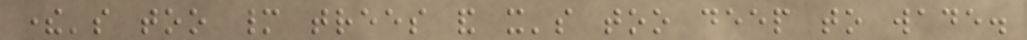there's too many trees and it's too deep to wade.
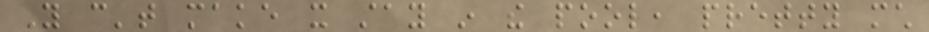You can't make it stay in the pool, pretty much
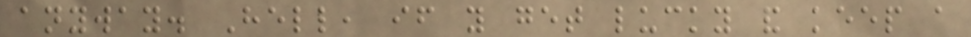anyway. Hell, if you get lucky and keep a
